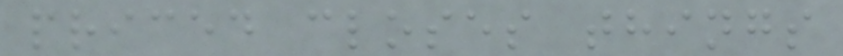priced closes things
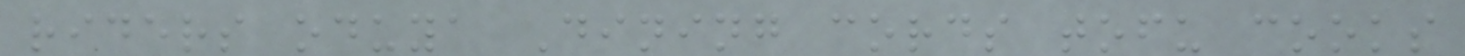riders oduya Dining cords tofu cooks
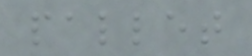pallet
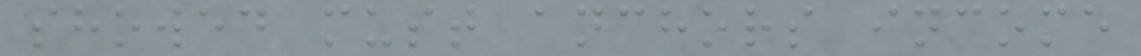showed must anchors income
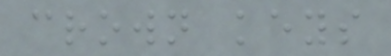crown keys
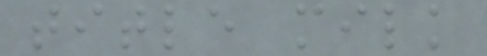title milk
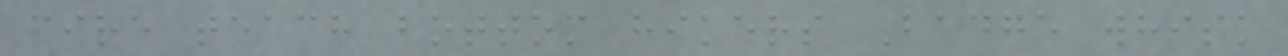fire teach bottom hikers Badge whisk
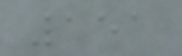151
